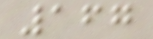167
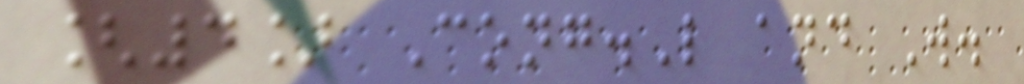[4] Cong.L and W.
